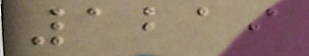1219
